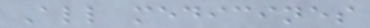All medicines
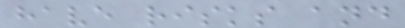have risks and
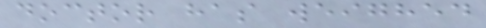doctor has weighed
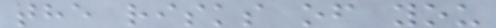the risks of you
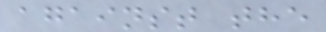against the
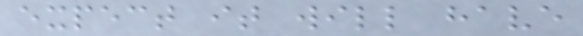expect it will have
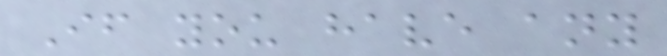If you have any
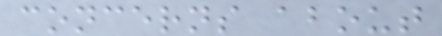concerns about
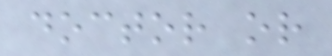doctor or
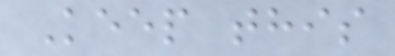Keep this
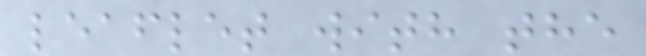leaflet with the
